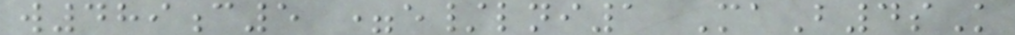w489c5 =e/lni1 MaB4sK
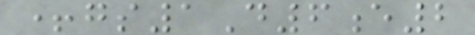+gs1D6e2
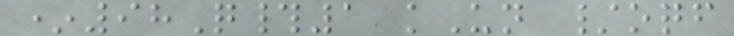*98Q#1 kUn /oqf
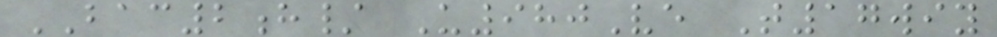BAC2h/ U980Ve T17wiy
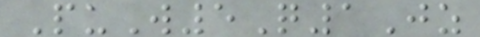PuW5Q1Jz
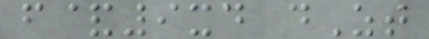f&9xd dZt
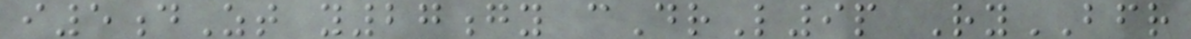i5dZt y27gy cDrL9p RyBFR
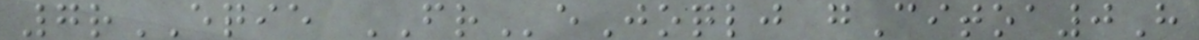7rEQIE FReJoqlj gCitoa0H
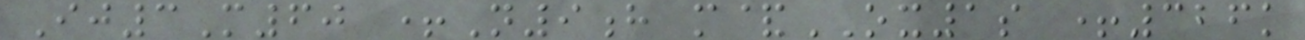Ij3M60 +N9h m&OX1s +326k
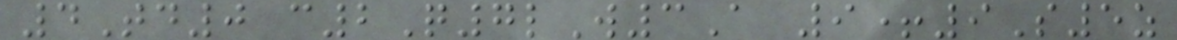4Td0 c2Q7lW3A 9+9S5z
